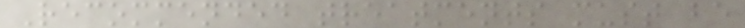Recommended treatments must be
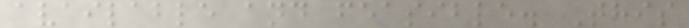available and feasible. This
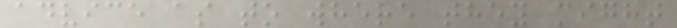advice as to where they might
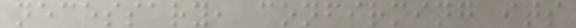necessary, confirming its
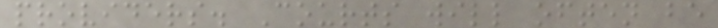providers. Courts will often be
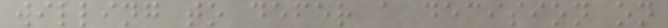willing to defer a decision on
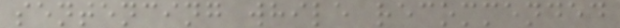sentencing while recommended
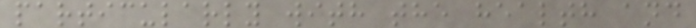particularly with the health and
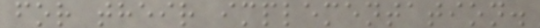for their implementation.
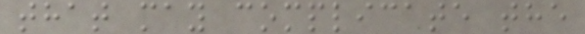that may complicate the
